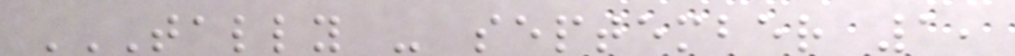TALLY - SEPTEMBER 1,
